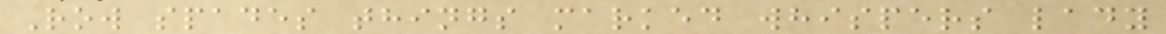Row spades things marked whispers lady
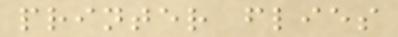printer flies
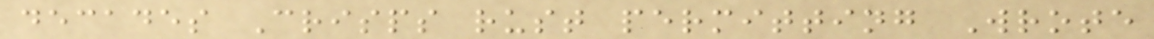decades Crisps rust permitting Wrote
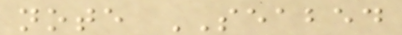note SEABED
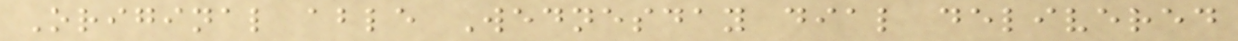Original able Wednesday dial delivered
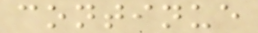continue
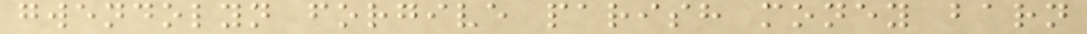gwendolyn forgive parish money barn
